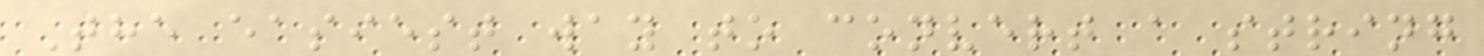The easiest way to convert a string
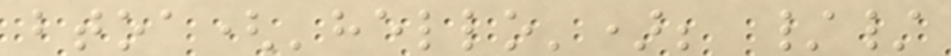btoa('hello'); //
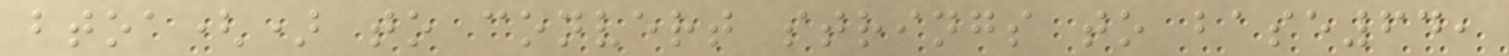btoa() to convert strings to base64,
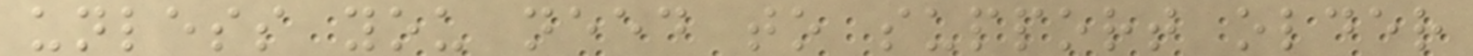unless you need to support older
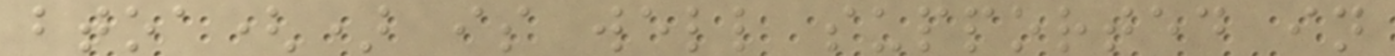btoa() is well supported in
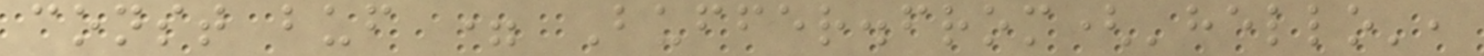const buf = Buffer.from('hello',
